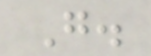G.
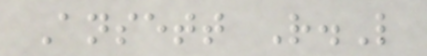Ansett R.L
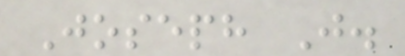Joseph J.
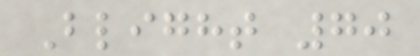Blight 70
